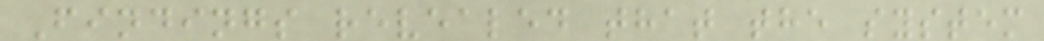Findings revealed that the system
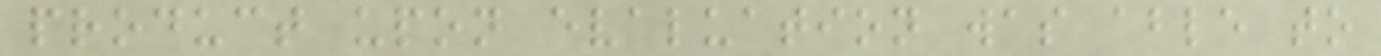product upon evaluation was able to
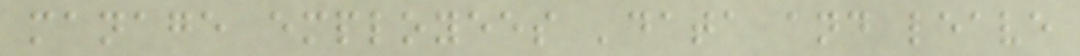manage employees 'data and leave
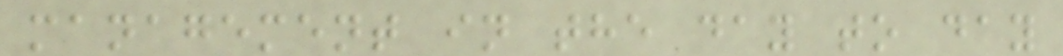management in the day to day
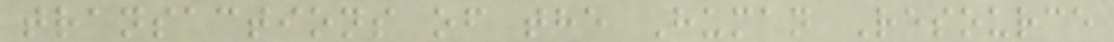transactions of the Human Resource
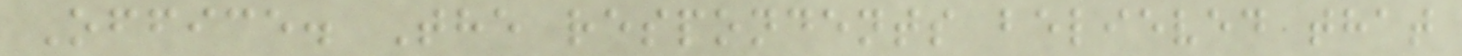Office. The respondents believed that
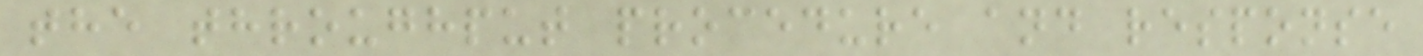the throughput procedure and response
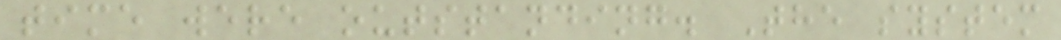time were outstanding. The system
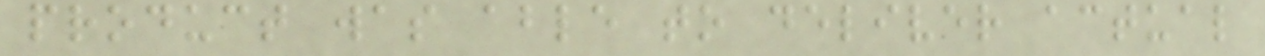product was able to deliver actual
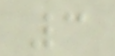3
